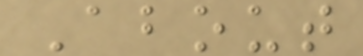About
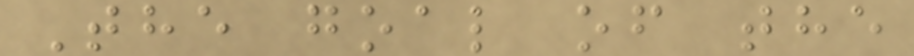The goal of the
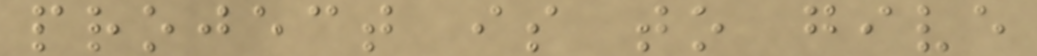project is to give
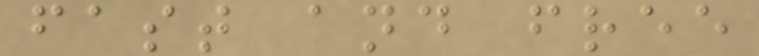fast and free
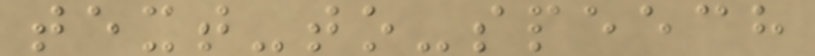text-to-speech
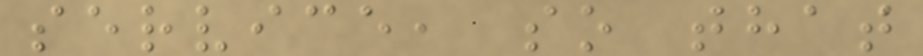service, so that
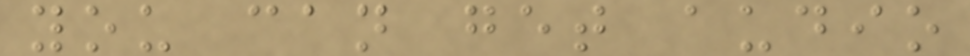you can get audio
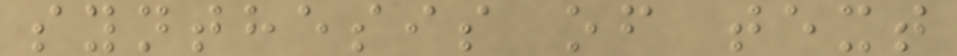synthesis of text
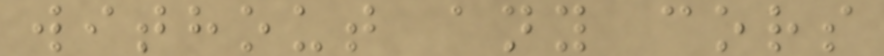without any cors
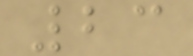23
